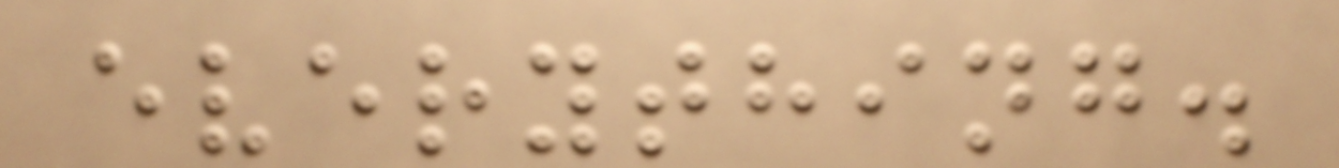everything.
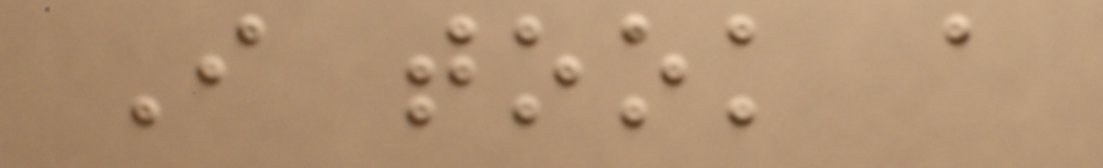I took a
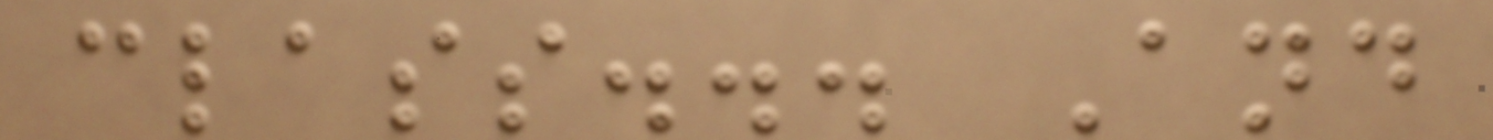class... And
